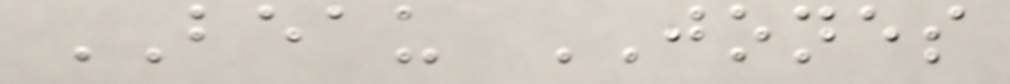BEAU JONES
